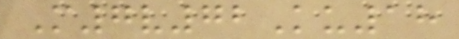M7v72Ku18
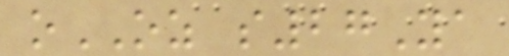oOZ s27Ya
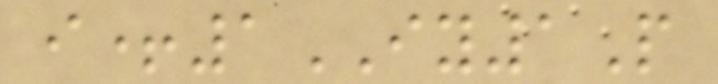i+1IY1P
